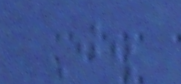J.
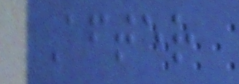After
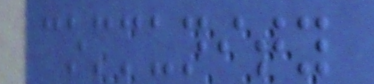community
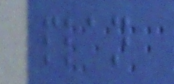plan
